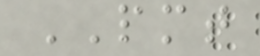PMT
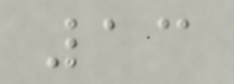13
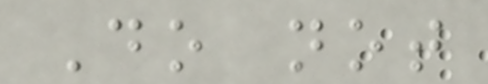Do not
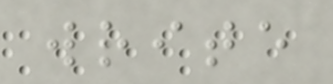write
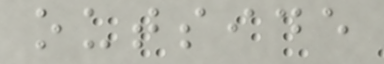outside
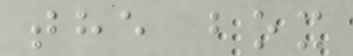the box
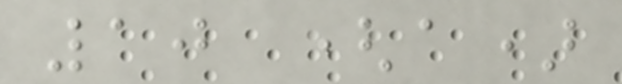10 (a)
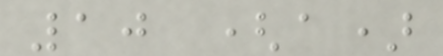10 (a)
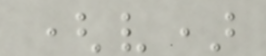(v)
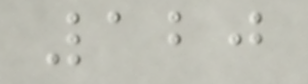120
